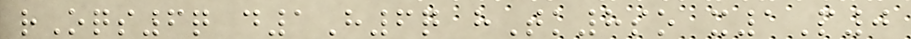rOqs6q d1H6q hTk8so x1P0
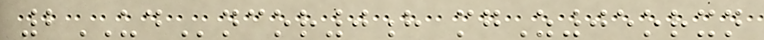2UDncor0h mgZ05orxn
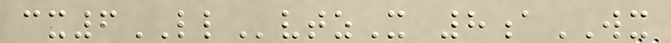cx6LLvtzX 8aWX
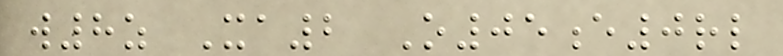w8z Xa2 O05e0rl
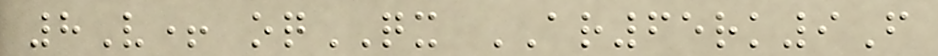8V+ oqQX AR65rk9F
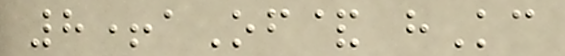8+aOf& hKc
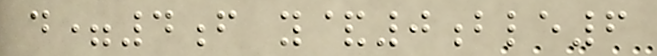d=4f y&0ble6
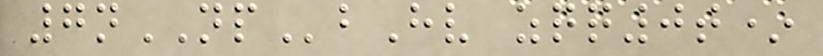7nNPbHv zqq0t*
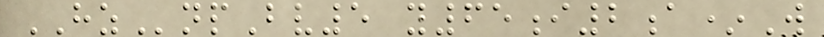HZnpBv5 y65i2a*W
